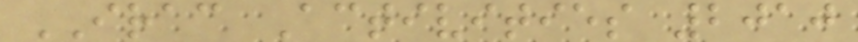IRAC Activities 2010
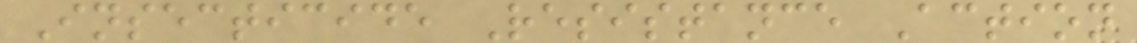Insecticide Resistance Action
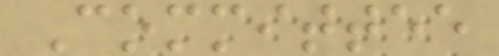Committee
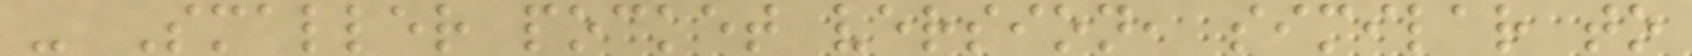- Smaller pocket version, similar to
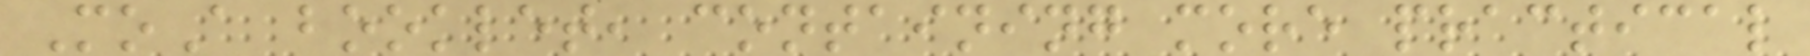MoA booklet, containing more practical
